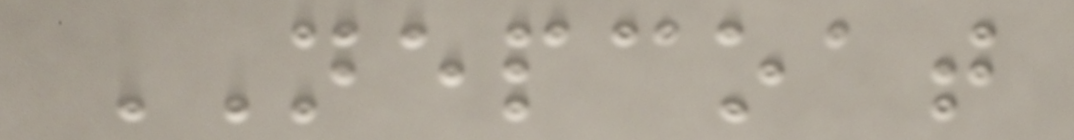NEPCOAT
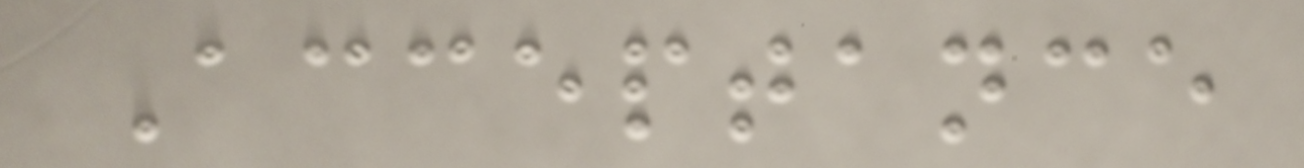Acceptance
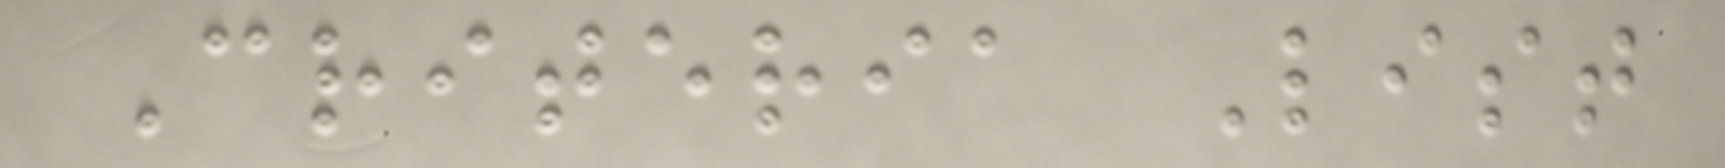Criteria List
